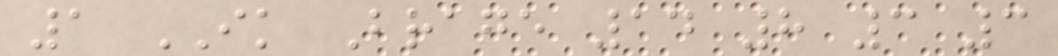1 IK Brage 14 8 3 3
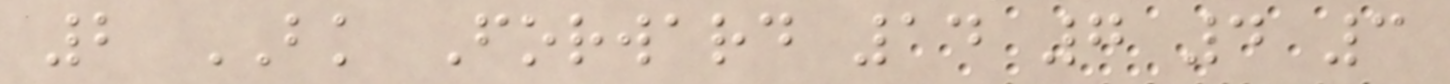2 BK Forward 14 7 4 3
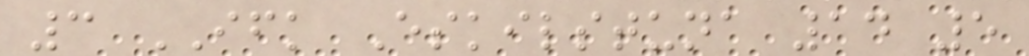3 IFK Eskilstuna 14 5
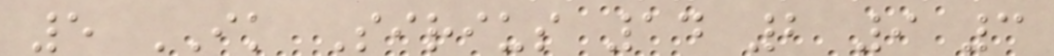5 IK Sirius 14 2 9 3
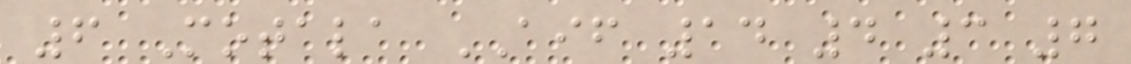6 Motala AIF 14 4 3 7
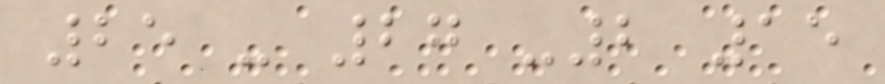25 - 27 -2 15
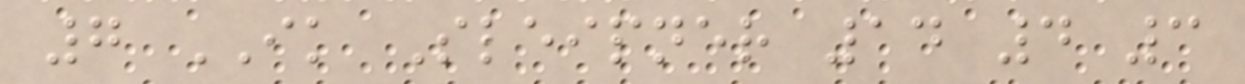7 IK Sleipner 14 4 3
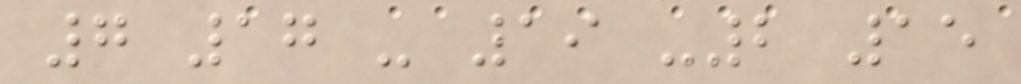7 17 - 19 -2 15
